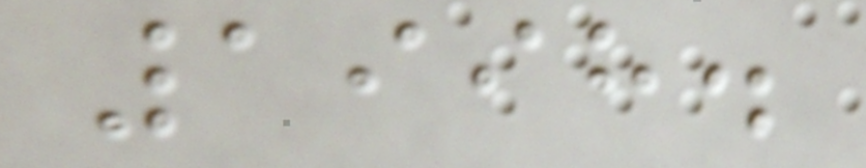1998.
